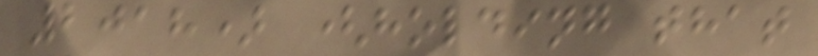2018) (holding that
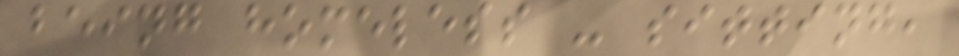being homeless - sitting,
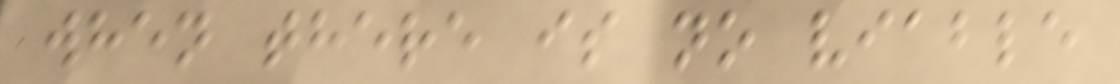when there is no viable
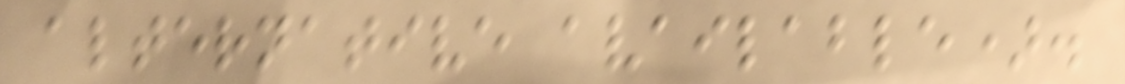alternative available).
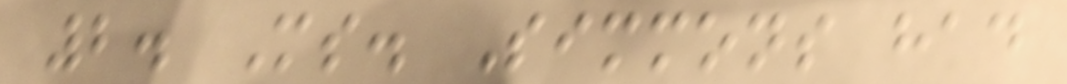2. Ms. Simmons had
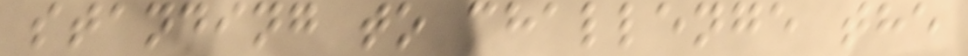standing to challenge the
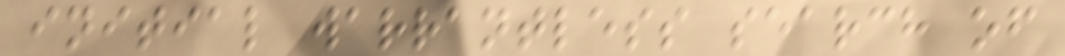initial warrantless search of
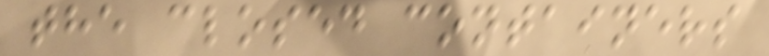the closed containers
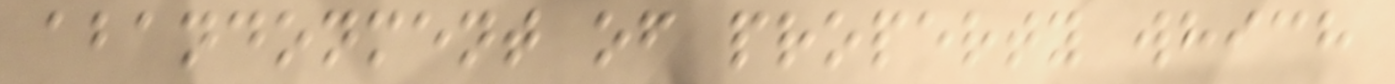abandonment of property which
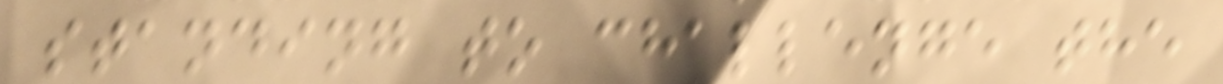standing to challenge the
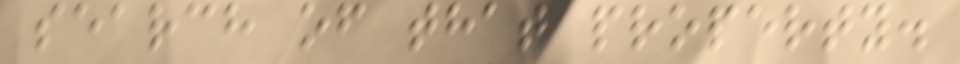search of that property.
